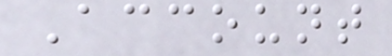Account
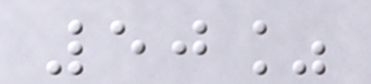50%
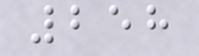258
